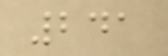241
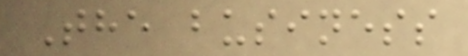The business
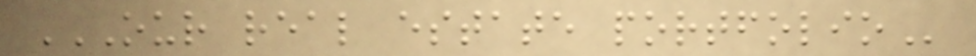OUR REAL ESTATE PORTFOLIO
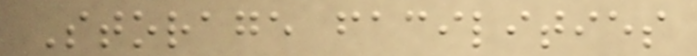Storage facilities
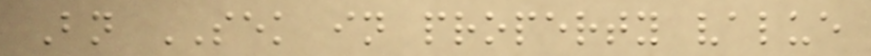Bn SEK in property value
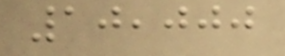10,000
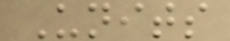Units
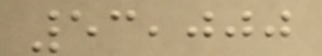53,000
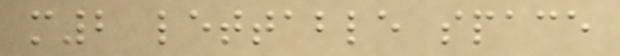m2 lettable space
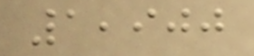1,900
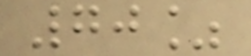70%
